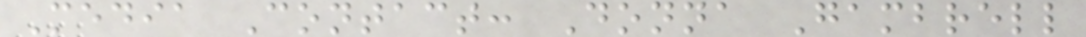Media Contact: Donna Gambrell
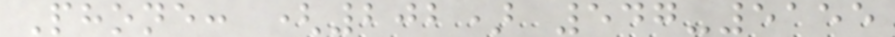Phone: (202) 547-5155
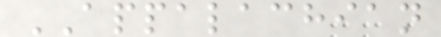APPALACHIAN
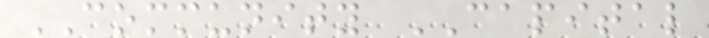COMMUNITY CAPITAL
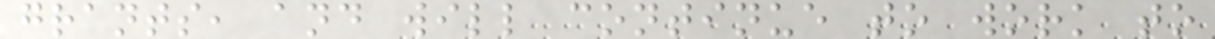grants, and will continue to work to
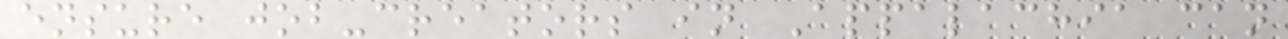ensure job-creators in Appalachia can
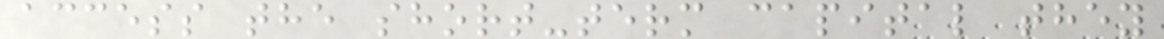access the short-term capital they
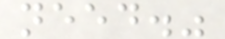need."
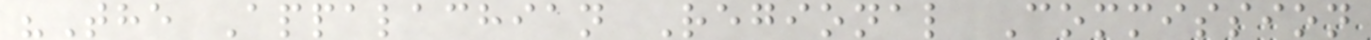"The Appalachian Regional Commission
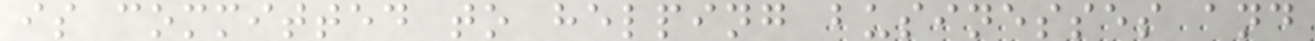is committed to helping businesses and
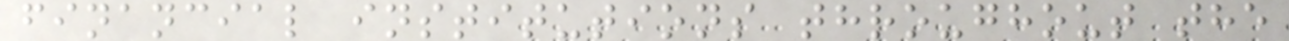financial institutions throughout the
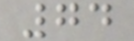74
